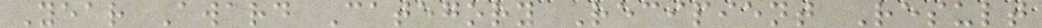Year Award Category Recipient Result
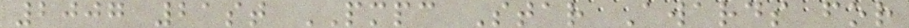2007 21st PMPC Star Awards for
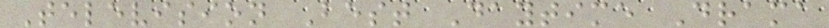Television Best Daytime Drama
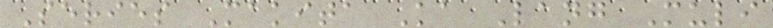Series Makita Ka Lang Muli
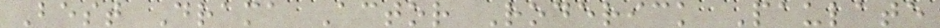Best Drama Actor Roderick Paulate
